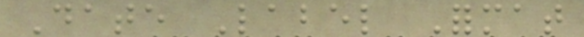Date Label Format
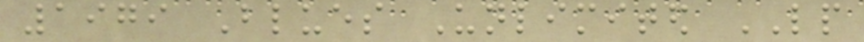1979 Blues Unlimited LP
